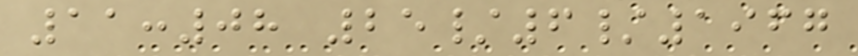11:08 25/6/1967
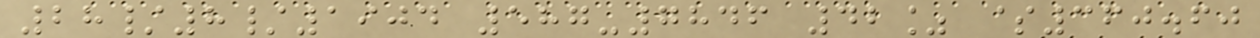28/8/1904 587-7846 42% $360.60
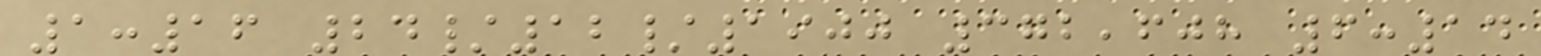1:16 24/12/1900 372,608 6:14
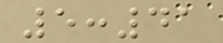5:41
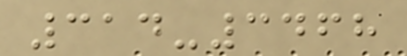314-3468
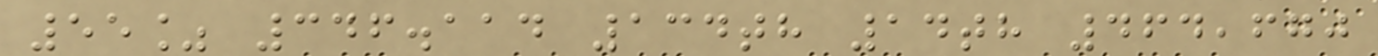55% 346.114 134th 14th 464,670
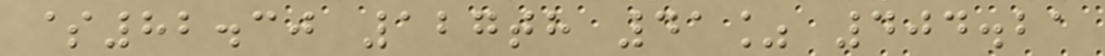$82.30 127th 41% 404.21
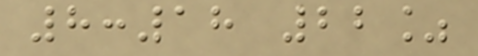8:18 22%
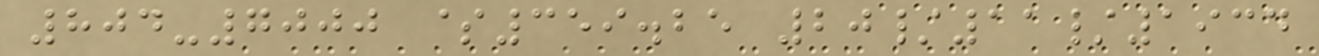804-7000 $359.25 20/11/1934
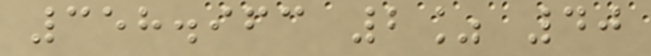358.963 2% 40
